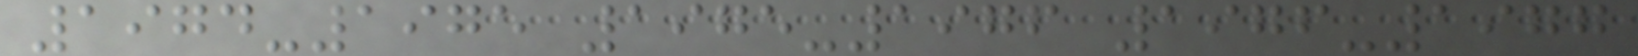1974-1975 1975-1976 1976-1977
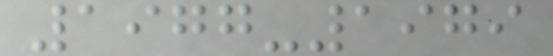1977-1979
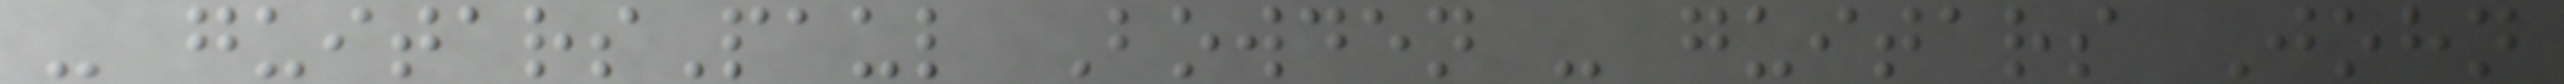- guitarsPaul Bowden - guitars John
